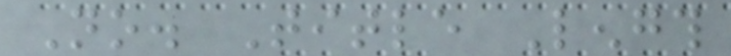No. Title Length
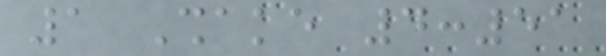1 Shake 4:51
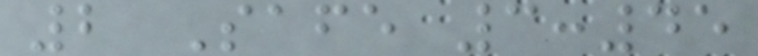2 Safe 3:45
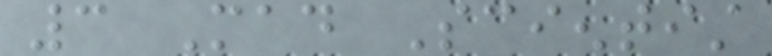3 Mad Scientist
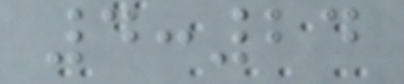4:24
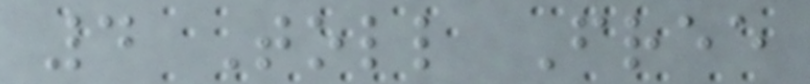4 Toll Free
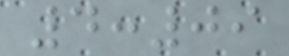4:09
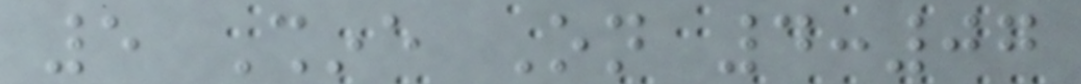5 Shine On 4:07
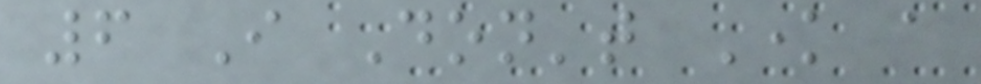6 I Don't Know a
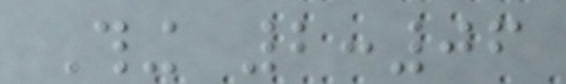Thing 2:06
